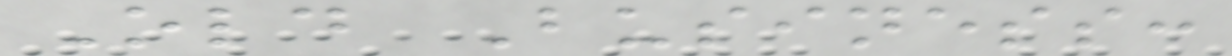Old Business:
